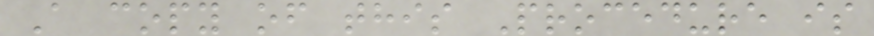A copy of this Procedure is
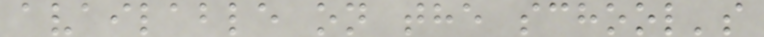available on the school's
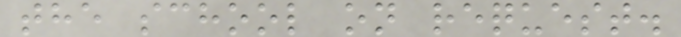the school on request.
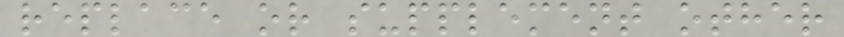replace or supplement other
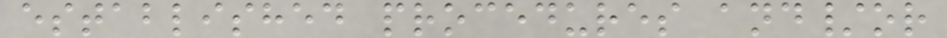established procedures and/or
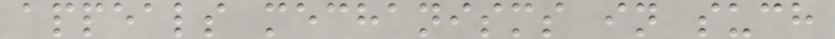appeals mechanisms in such
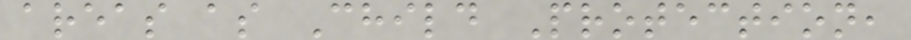areas as Child Protection,
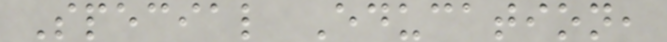Special Education,
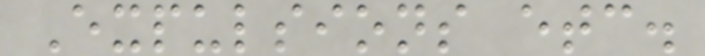Expulsions etc.
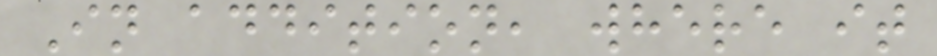In addition, where it
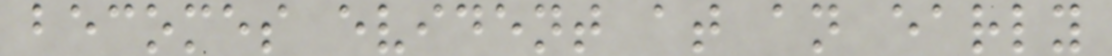becomes evident at an early
